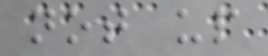not up
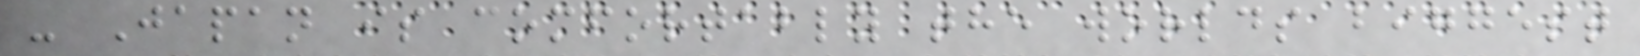- Japan is comfortably the worlds biggest
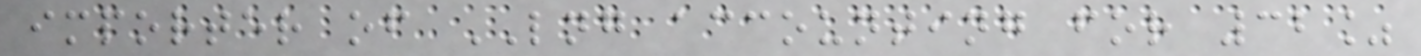importer of LNG accounting for 32%
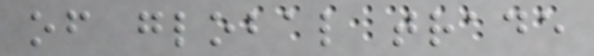of global trade
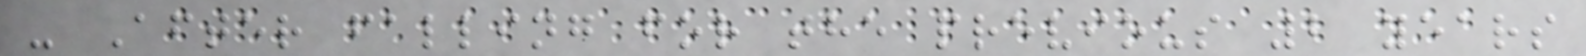- After falling for the previous 2 years
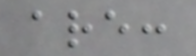are:
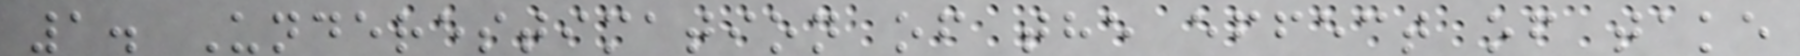1. Underestimation of the effect of take
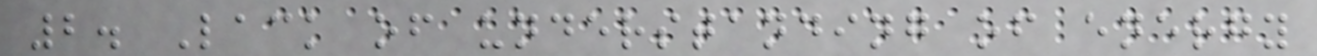2. Lack of understanding of energy
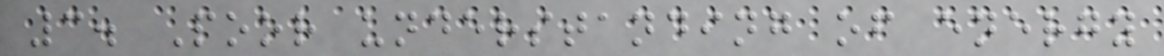3. Poor understanding of energy
